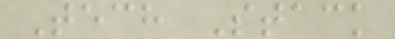Tech Stack
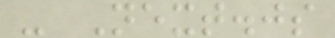- Next.js
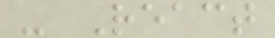- React
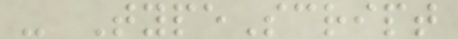- TypeScript
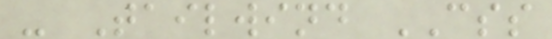- Tailwind CSS
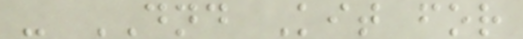- DND Kit for
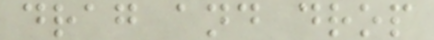drag and drop
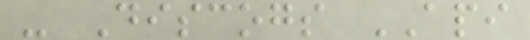- Discogs API
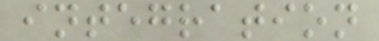integration
